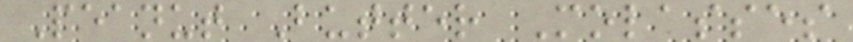Peanut Butter Molasses
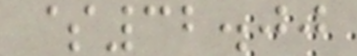$32.00
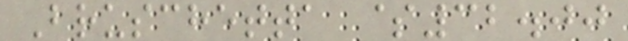Bruschetta $32.00
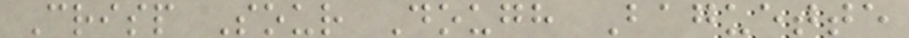Crisp Sour Dough Baguette
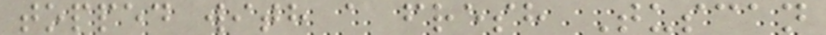topped with a fresh Tuscan
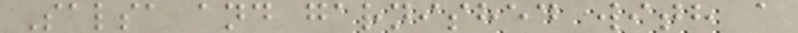Salsa and garnished with a
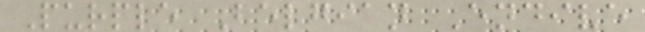Purple Belgian Endive
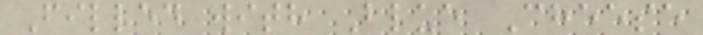Filled with Blue Cheese
